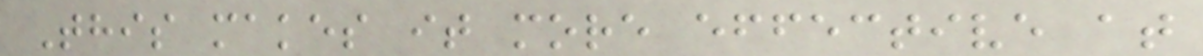This makes it more effective at
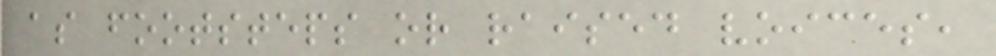as footsteps or raised voices,
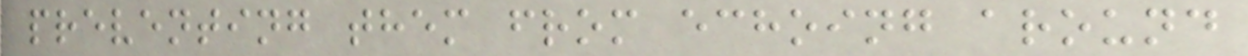preventing them from echoing around
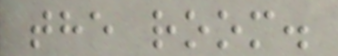the room.
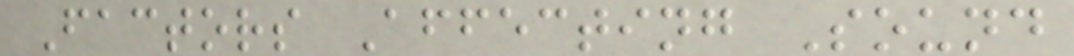Factors Affecting Sound
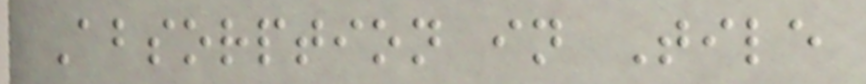Absorption in Tile
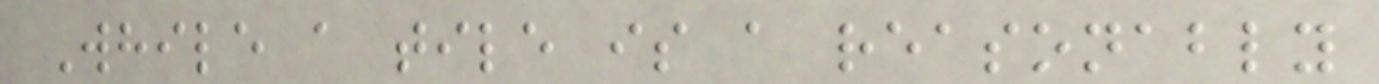While a tile is a reasonably
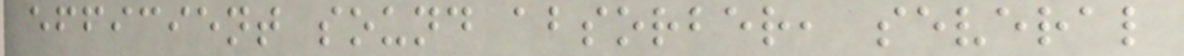efficient sound absorber, several
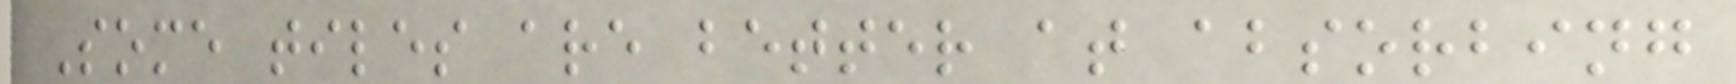Some tiles are better at absorbing
